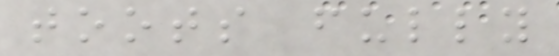toots fully
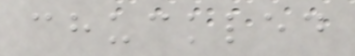chuckled
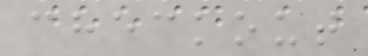checkout
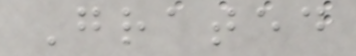Grated
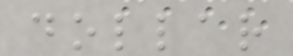dollar
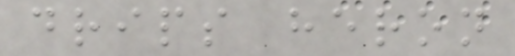drips heron
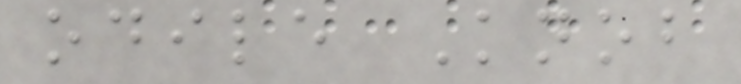odile Knob
